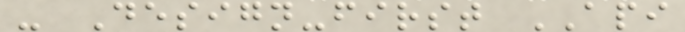- Design-first API
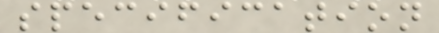specification
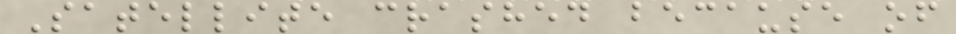Satellite crashed because of
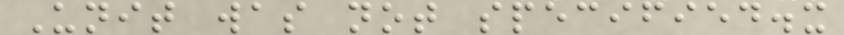Unit was not specified.x
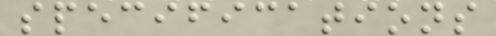specifications
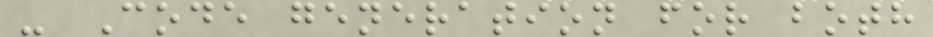- Code generation for both
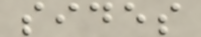sides
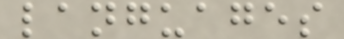languages
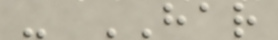- HAR
